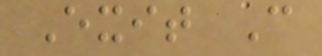Exit C
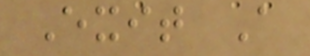Exit A
